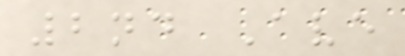2nd Ave
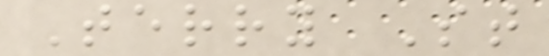Terry St
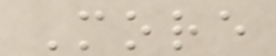More
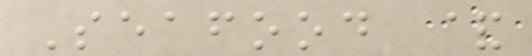Seafood &
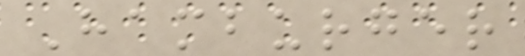Hamburger
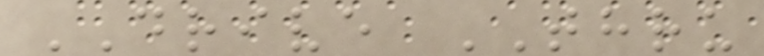DRIVE THRU
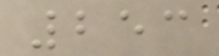253
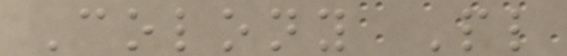Colony Pl
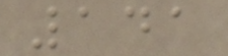141
